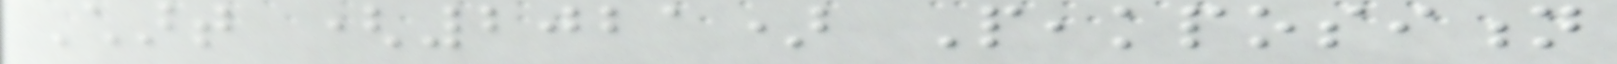Chart (2021) Peakposition
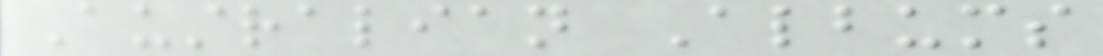Australian Albums
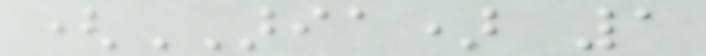(ARIA) 1
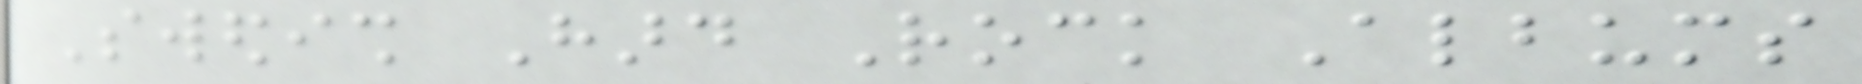Swedish Hard Rock Albums
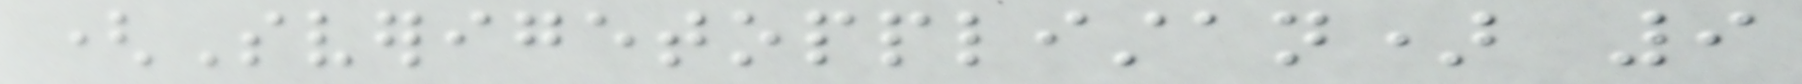(Sverigetopplistan) 9
